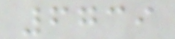6739
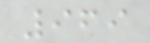969
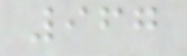967
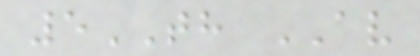5TH AV
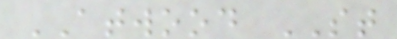ATWOOD ST
